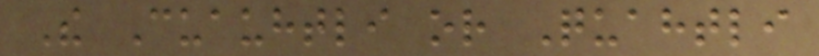The Cuauhtli or Quahtli
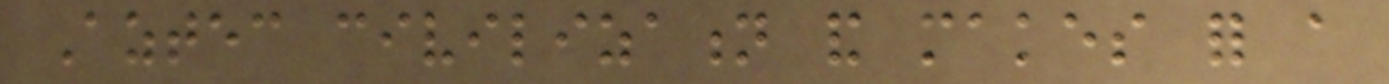Aztec civilization and makes for a
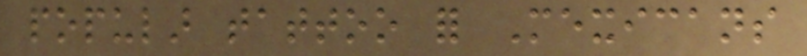popular tattoo for Mexicans
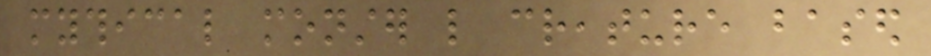mythical monster like creature based
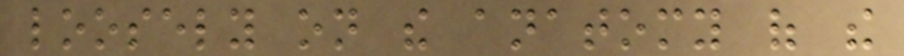loosely on the anatomy of the
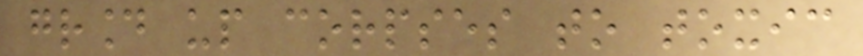ground up corpses to toxic
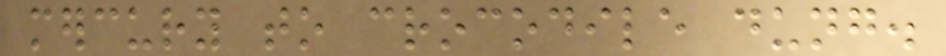mercury to crocodile dung.
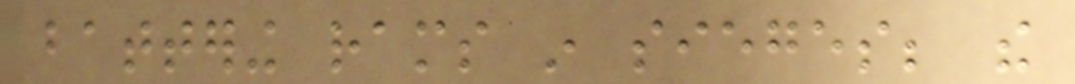battering rams in sieges; the
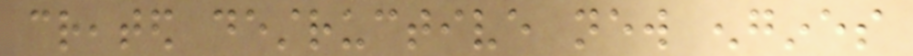created destructive new engines
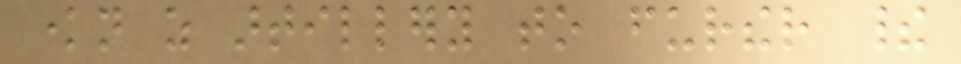known as artillery to further their
